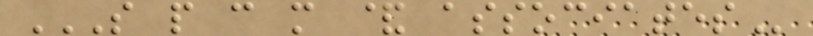S P C M & ASSOCIATES
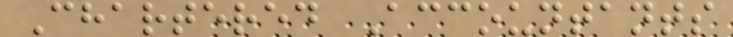Chartered Accountants
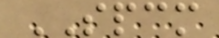SPCM
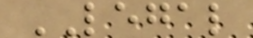LEGAL
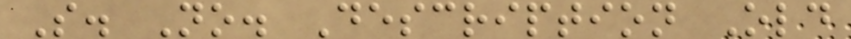S. No. Description Old
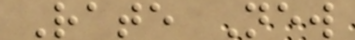Rate New
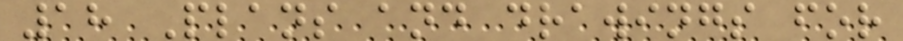18 Plans and drawings for
